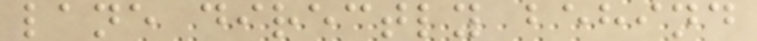lane directly behind
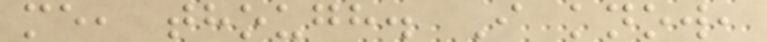me, though. I know,
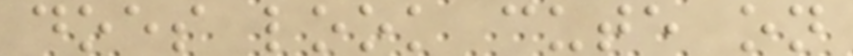does look cute on
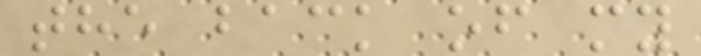the back of my
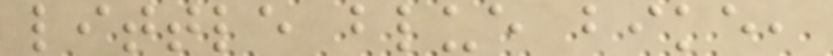little blue bike,
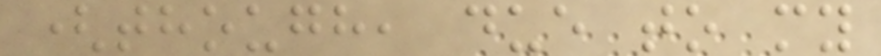(though, due to my
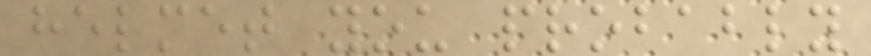helmet you probably
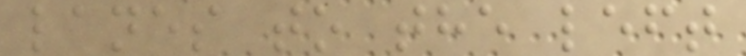lanes to the left
